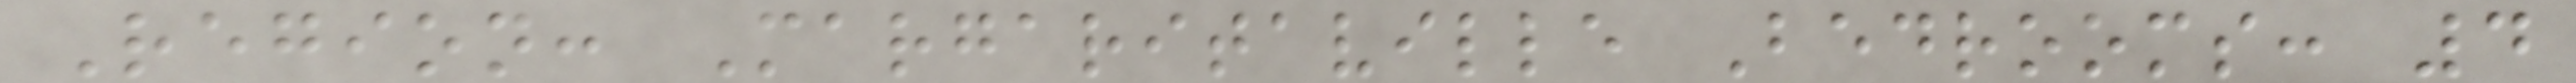Region: Margaritaville Bedrooms: 4
